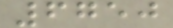6750
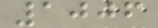1006
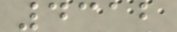4312
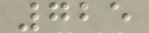725
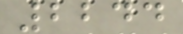2244
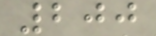200
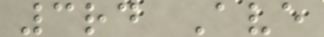3rd Ave
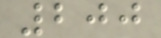200
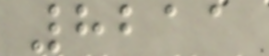8211
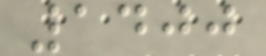1400
